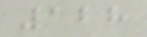128
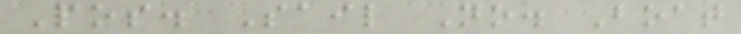Pos. Sail No. Boat
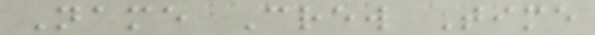Name Crew Time
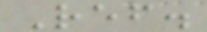Ref.
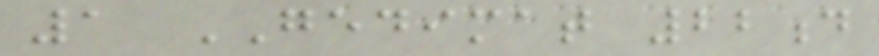1 GEDIMAT 22d
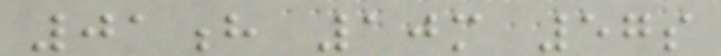01h 10m 57s
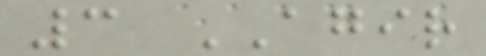3 AGIR
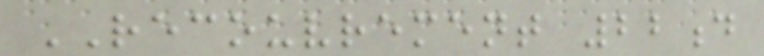RECOUVREMENT 22d
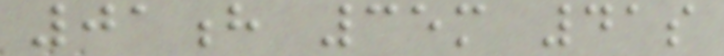01h 35m 41s
